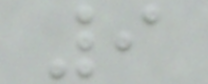9
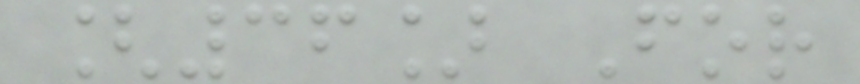[36] For
